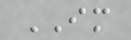IM
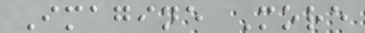Imagine More
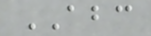ABC
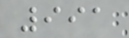991
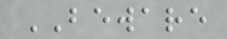BEWARE
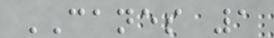CANES 1
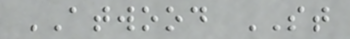ATWOOD ST
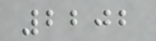2202
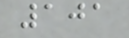101
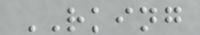RKING
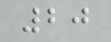20
